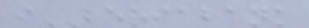iBERIABANK
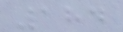184
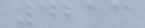4213
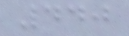440
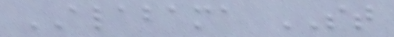ALABAMA ST
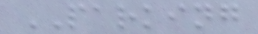PARKING
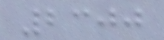2300
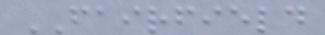FAIRFIELD
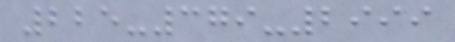225-379-2999
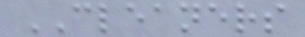CLEANERS
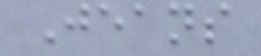Jeans
